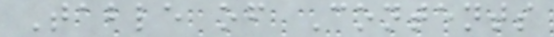Table of Contents
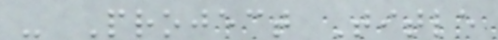- Project Title
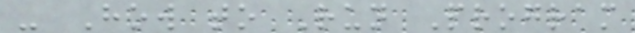- How to Run Program
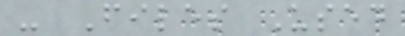- Files Used
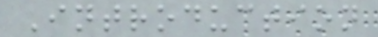Introduction
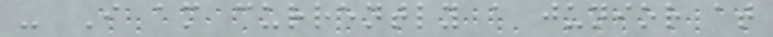- I am currently a junior at
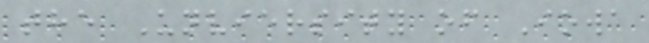the Unviersity of Iowa
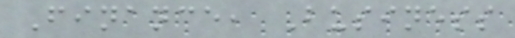Finance, Business
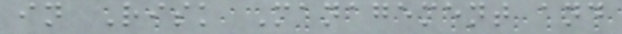in Risk Management and
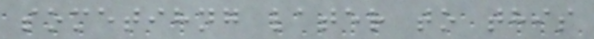sometihng later to this
